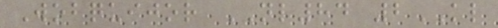Wobquijor NL84 2KL
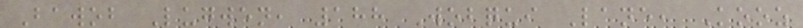Bawob Lugwen, 188 Wobqui Lane, Kooz
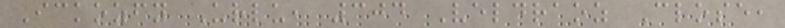Ickozfy Urlu, 304 Veldraoz Close,
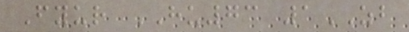Fyur HU73 1ZB
